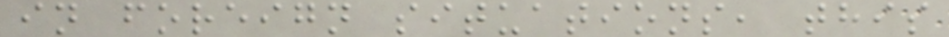in foreign situations, this
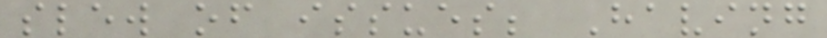slew of issues; Having
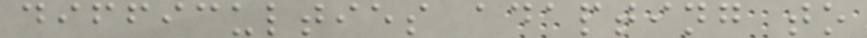difficulties adapting to
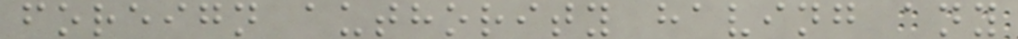foreign authority having any
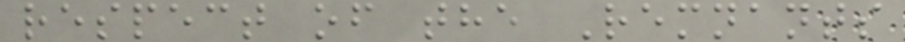respect of the Remnants
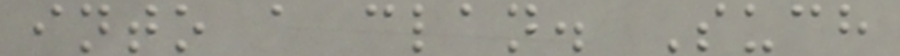into a clan. Such
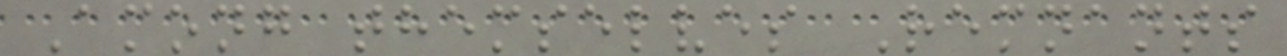Among themselves Remnants
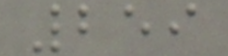259
